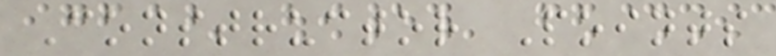Constructor Points
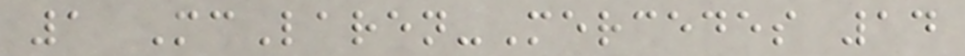1 McLaren-Mercedes 14
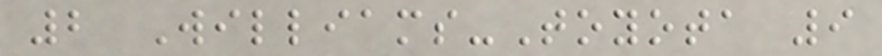2 Williams-Toyota 9
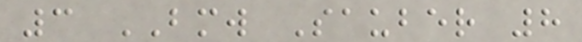3 BMW Sauber 8
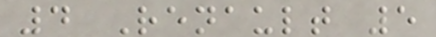4 Renault 5
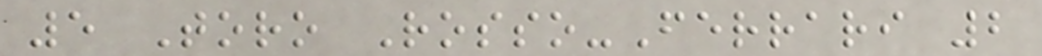5 Toro Rosso-Ferrari 2
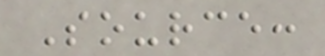Source:
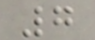7
